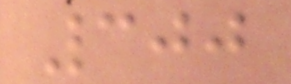300
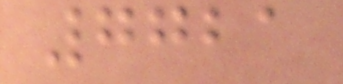7721
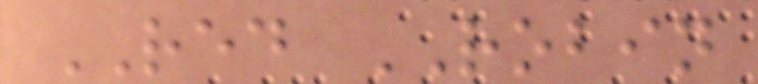RED ROBIN
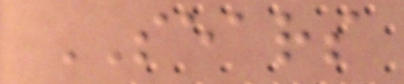SEARS
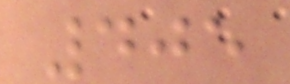405
